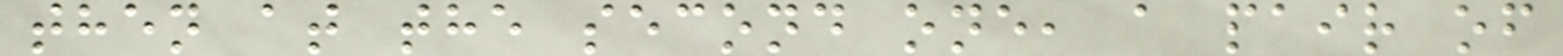then at the second one, a pair of
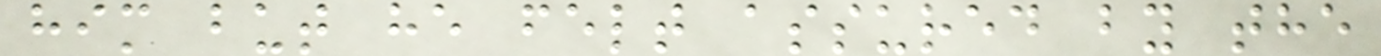him but he felt assured by the
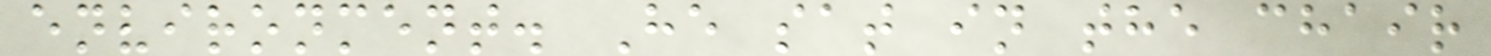environment. He sat in the chair
